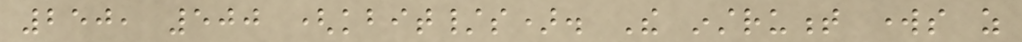250, 500 (kbit/s). The instrument works as
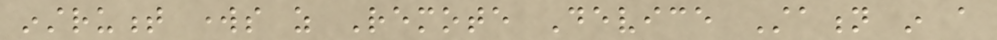instrument works as Remote Device Station in a
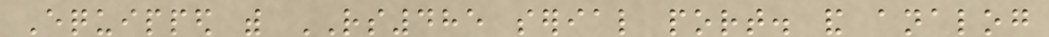Equipped with RS485 serial port. and analog
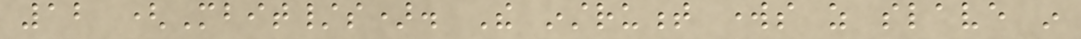12 (Mbit/s). The instrument works as slave in
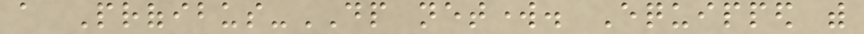a Profibus-DP network. Equipped with
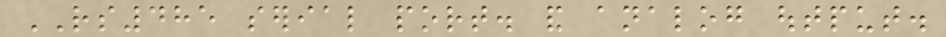RS485 serial port. and analog output.
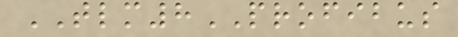TLM8PROFIBUS
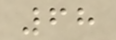68
